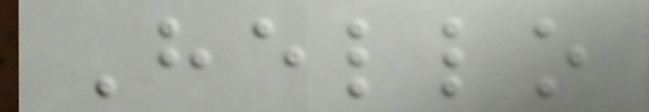Hello
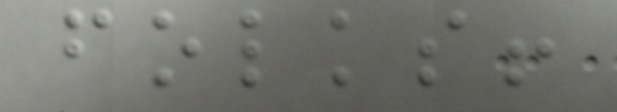folks!
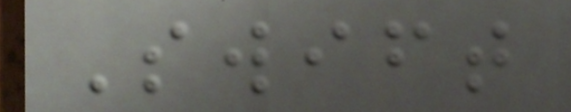Swift
